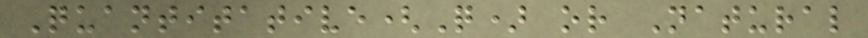Quantitative(Q) or Natural
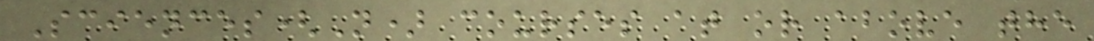Sciences(N) courses at or above the
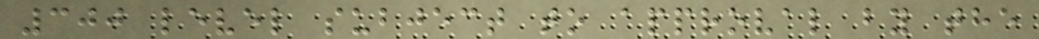300 level subject to approval by the
